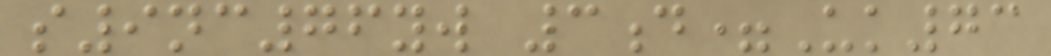s9nc76yw 3d=Uk73
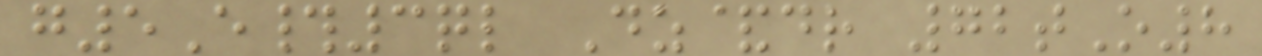g5E#3ql Dz&dr 72tO8
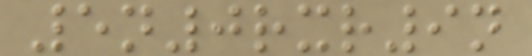5n0rxr9n
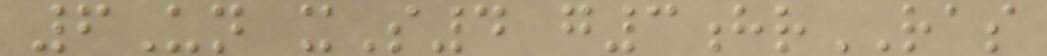6Un xS4 g3hrRAS
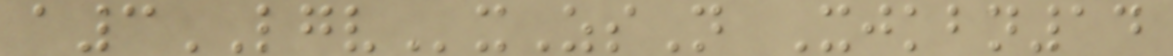a3LGVxZsN Xjkbn14
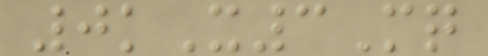0kX3Mq
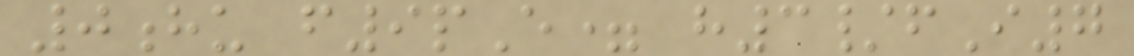0hu f9pE= h3/fI7
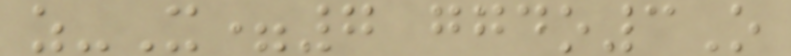z-X=7 ggdo3O
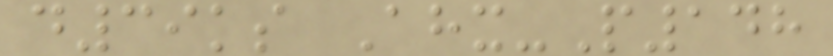d39ks Ahx-P148
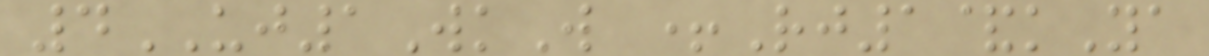4UJ1WkW +Rj1&kYa
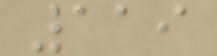119
